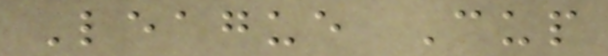League Cup
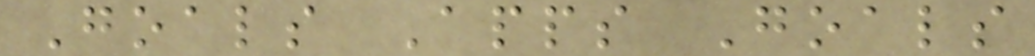Goals Apps Goals
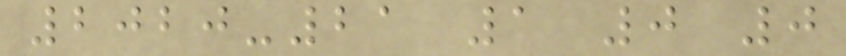2020-21 1 0 0
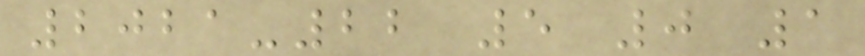2021-22 5 0 1
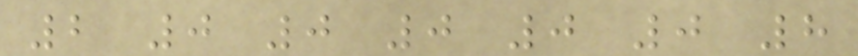2 0 0 0 0 0 8
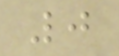0
